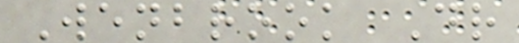Wenbrook Dr
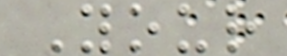Your
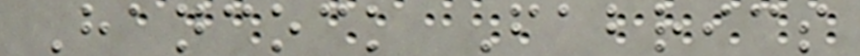Hancock Fabrics
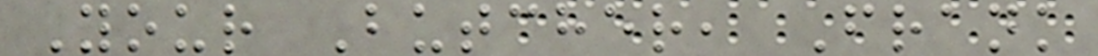Your Butcher, Frank
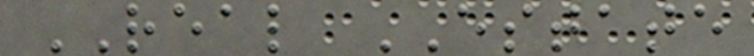REAL ESTATE
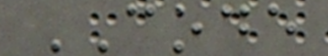CODE
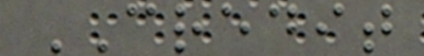CREDIT
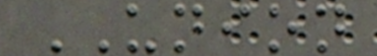UNION
